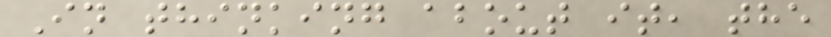In thinking about it, the
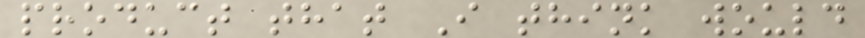product that I think would
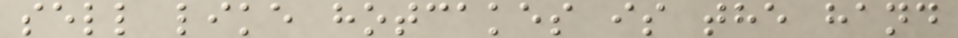sell like hotcakes is the hand
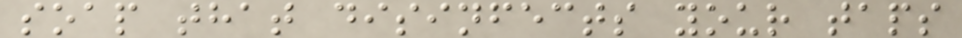soap that disinfects your taps
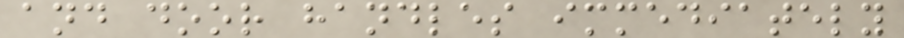and door handles immediately
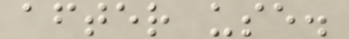after use.
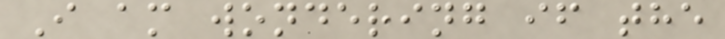I am wondering if the
